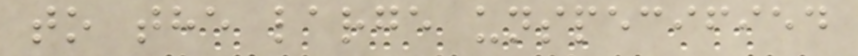to the large unspecified
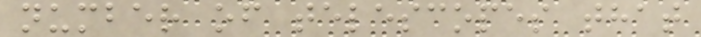number of telescopes that
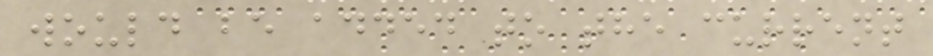would be added to the current
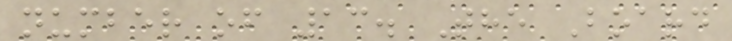number of 13. The Board
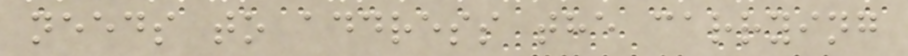needs to address the carrying
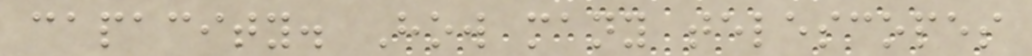capacity. How many telescopes
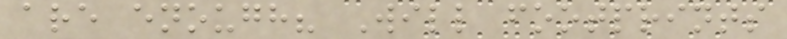are enough? Will footprints
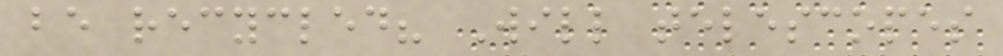be recycled? Will telescopes
